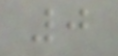0
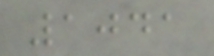1041
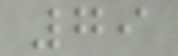79
